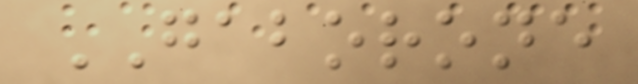GABORONE
